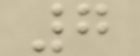7
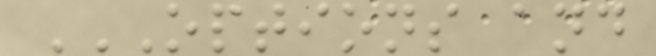OPTIONS AND
